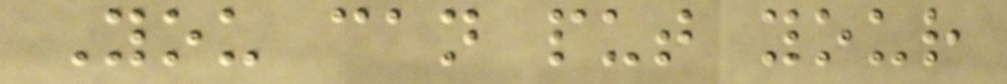You can put your
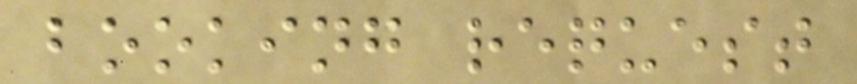booking request
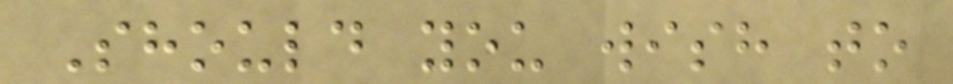Should you wish to
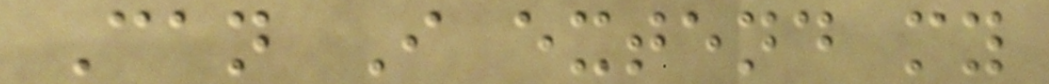Can I extend my
